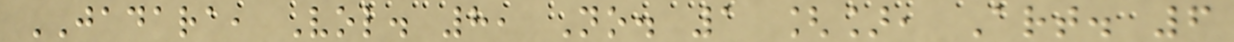JADARA, Vol. 8, No. 1 [], Art. 6
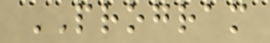PROGRAM
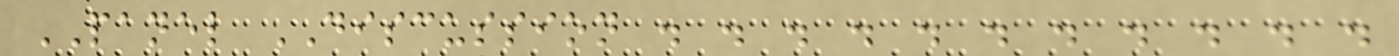PANEL DISCUSSION . . . . . . . . . . .
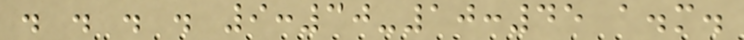. . . . 9:30-10:45 a.m.
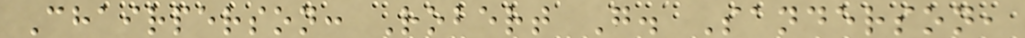Chairperson: Robert G. Sanderson,
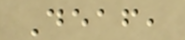Deaf,
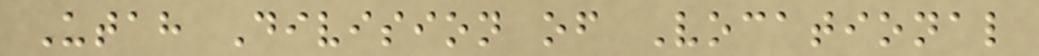Utah Division of Vocational
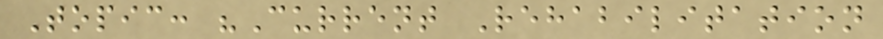Topic: "Current Rehabilitation
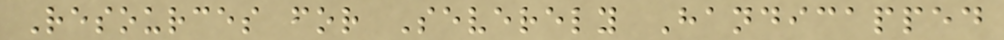Resources for Severely Handicapped
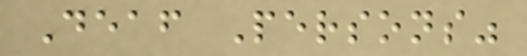Deaf Persons"
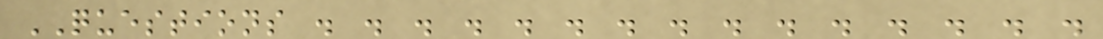QUESTIONS . . . . . . . . . . . . . . .
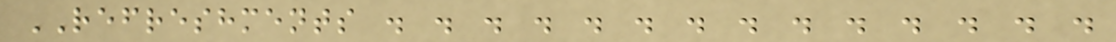REFRESHMENTS . . . . . . . . . . . . . .
